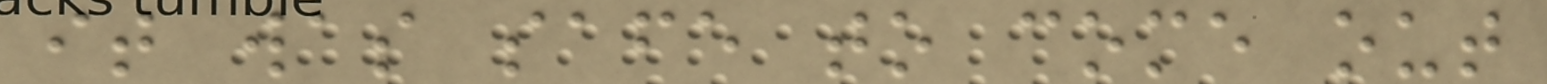it was safe to come out
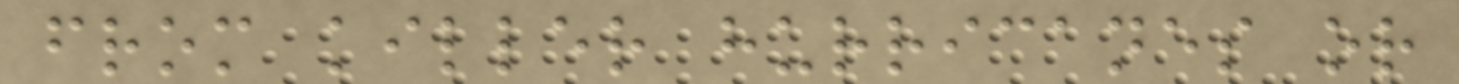from killer hurricanes or
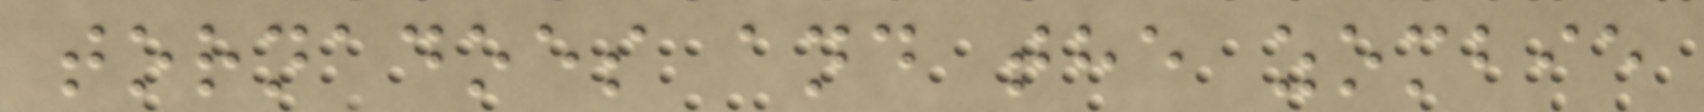tornadoes and the zombie
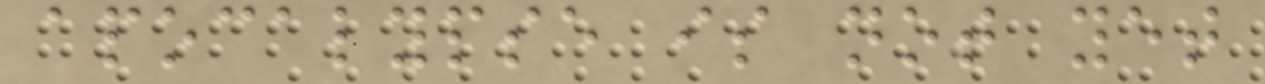apocalypse is not yet
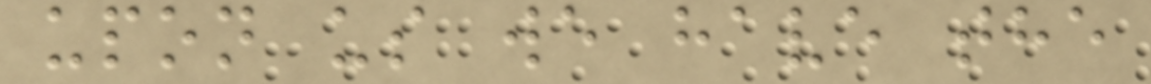upon us we have the
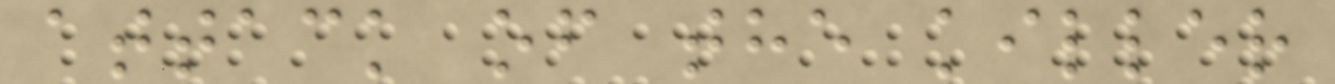attack of the killer
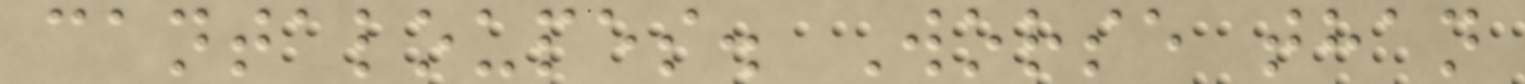cantaloupes. Worse than
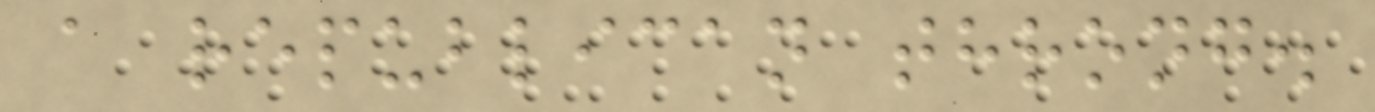a republican throng.
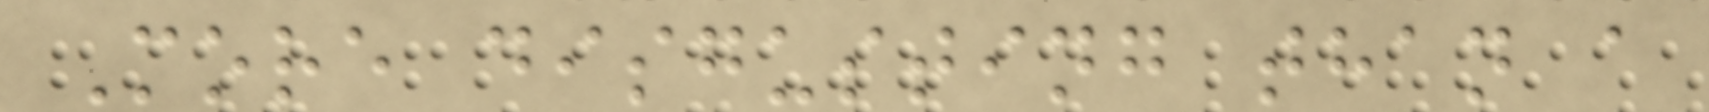More disgusting than a
